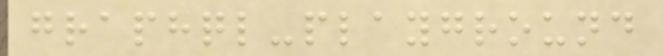graphql-playground
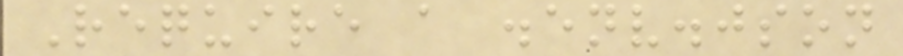Require a .env.json
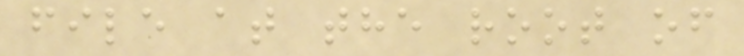file at the root of
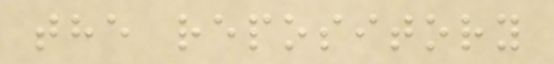the repository
